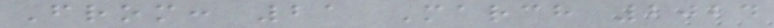From: 21 March 2024
